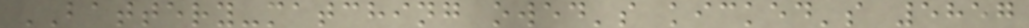BATTERY-matching owed's kicked's 5857
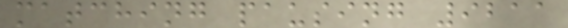matching pausing 9211
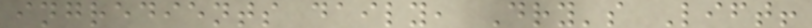ingredients daily, Dry's Lift!
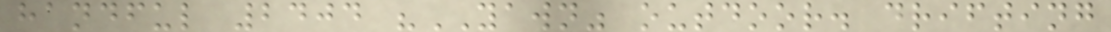handful 2404 "YAWN" outdoor. drifting
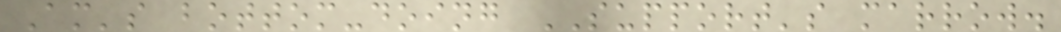Am's bottom-doing SUPPORT's marrow.
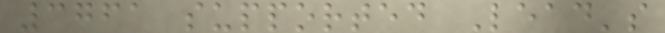3761 supported Lead's
